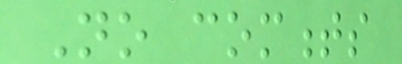No comments
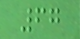67
